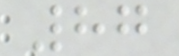87
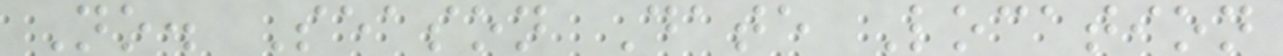No. Season Date Location
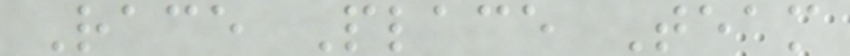Race Place Team
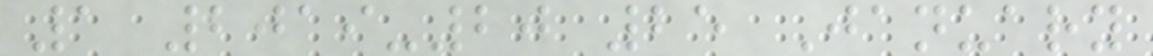1 2019-20 25 January
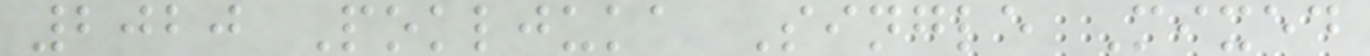2020 Pokljuka Single Mixed
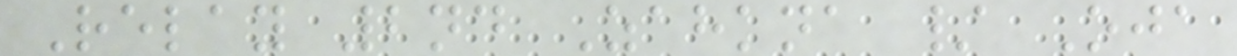Relay 2nd Zahkna / Oja
